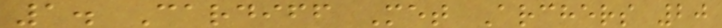1. Cardiff Met Archers 20
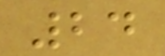24
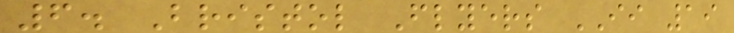6. Bristol Flyers II 19
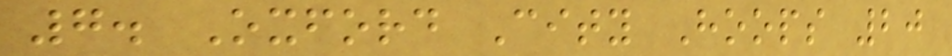7. Oxford City Hoops 20
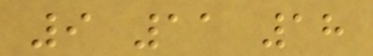9 11 18
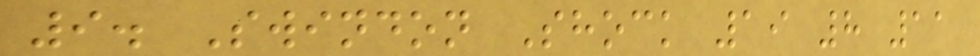9. Swindon Shock 19 8 11
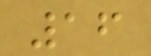16
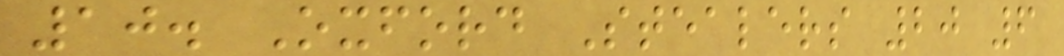10. Oxford Stealers 20 6
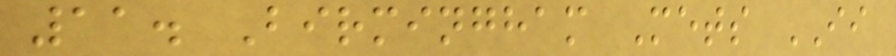11. Birmingham Mets II
